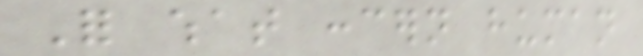For what concern human
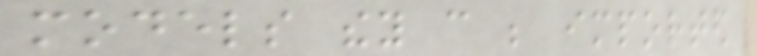models they can be imported
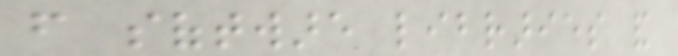from software libraries and
